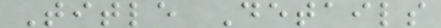Title Details
